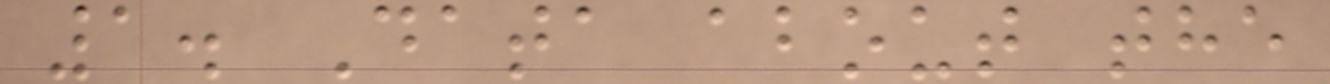1. Data about the
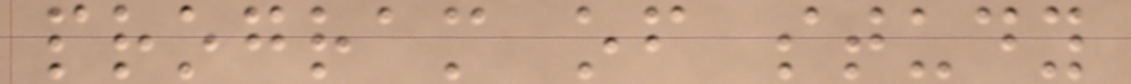program of study
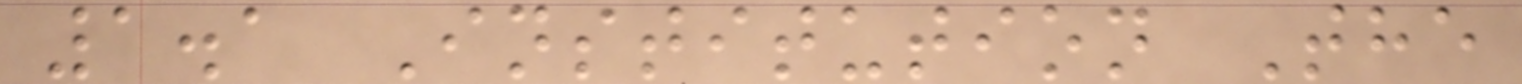1.1 Institution The
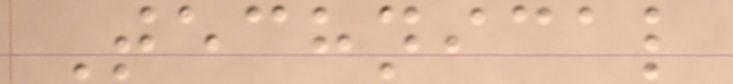Technical
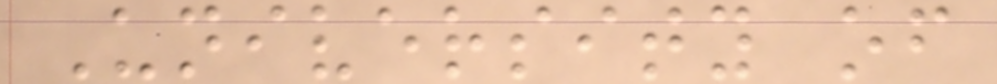University of
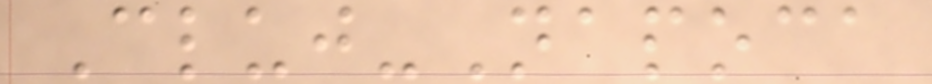Cluj-Napoca
